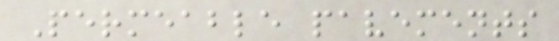Permeable pavements
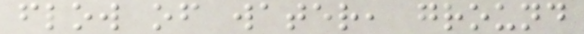flow of water, ground
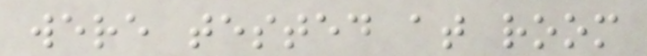were tested at room
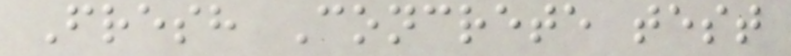Fresh Concrete test
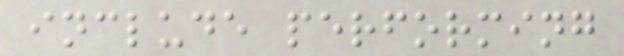include performing
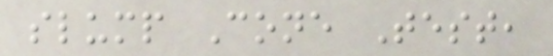slump Cone Test,
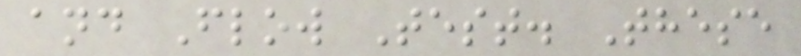and Flow Test. These
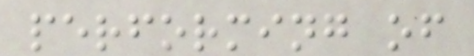performing of
